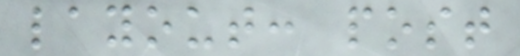layout: post
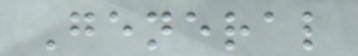General
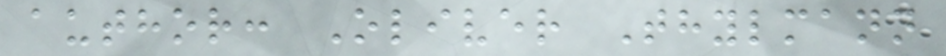author: Oliver Thylmann
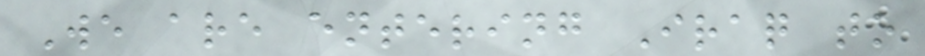We are entering Iraq to
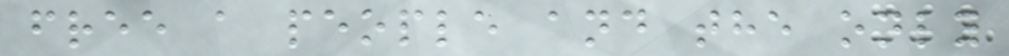free a people and the only
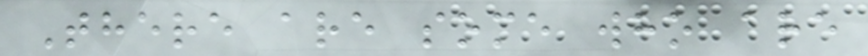There are some who are
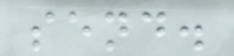send.
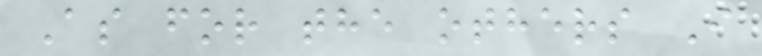As for the others I
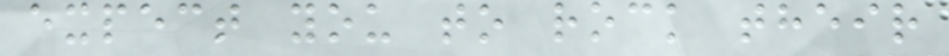expect you to rock their
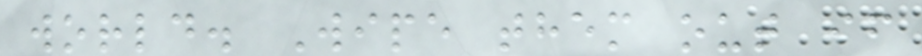world. Wipe them out if
